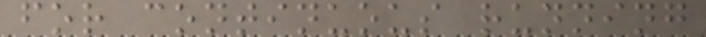for continuous running
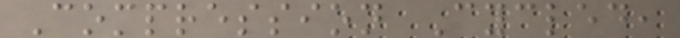Compression Cycled,
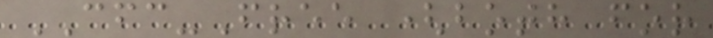CFC-Free (both for
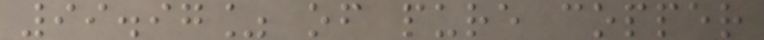99.97% of pure copper
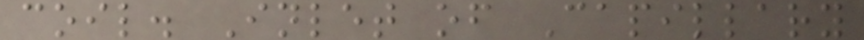coil. Inlet of Capillary
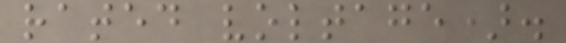rated voltage).
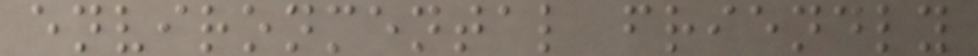environmental friendly
